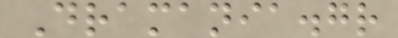Dramania.gr
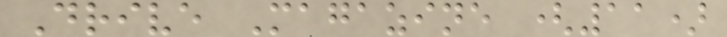Drive Magazine (11)
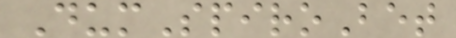DumSpiroBet
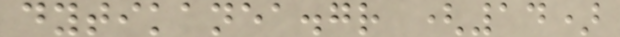dytikanea.gr (14)
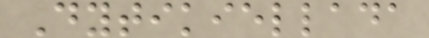Dytikiellada
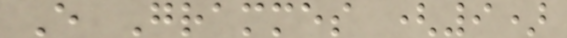E Grammes (9)
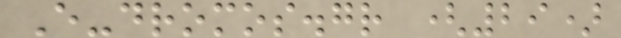E-dromos.gr (29)
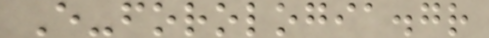E-forologia.gr
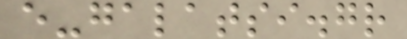e-galatsi.gr
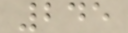245
